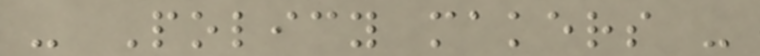- Policy makers -
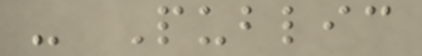- Public
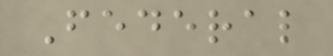Federal
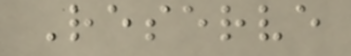Reserve
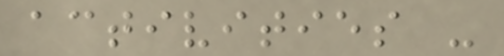activities -
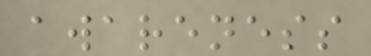awareness
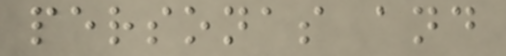personas and
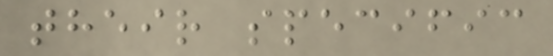their specific
